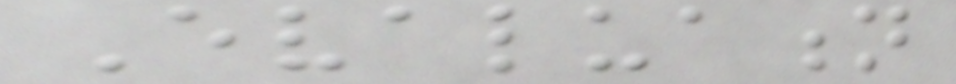Evaluation
